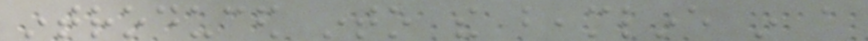introduced into the beamline in a
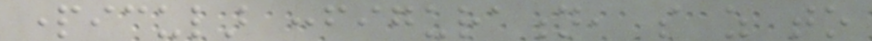particular configuration, so as to
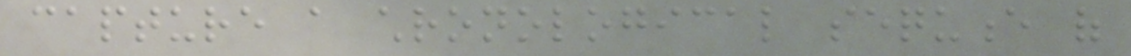capture a chronological sequence of
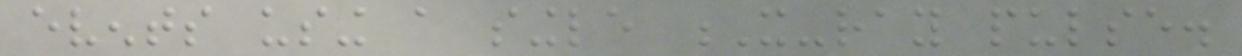events using a single X-ray pulse.
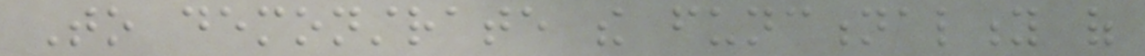To demonstrate the functionality of
